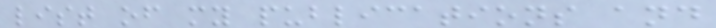list of my publications and
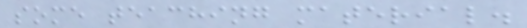some teaching material.
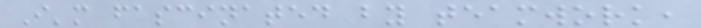I'm fascinated by teamwork,
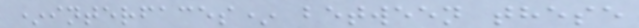*interfaces* between these
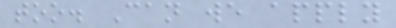too. Can we apply
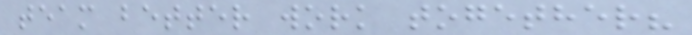team better work together?
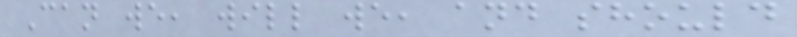Can we, will we, and should
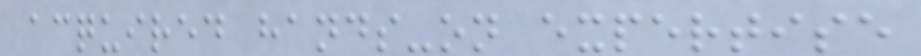acquired hands-on expertise
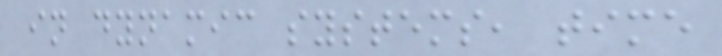in dynamic systems, time
